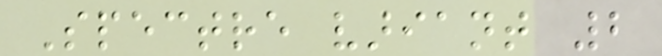Spectre variant 2
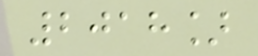2018]
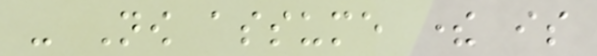- Now assume there is
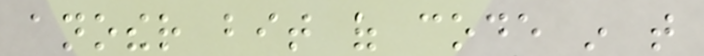another bit of code in that
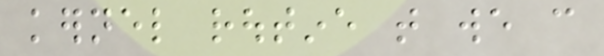kernel routine that we can
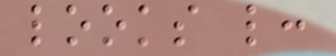looks like:
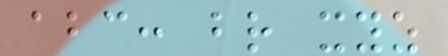abc: br xyz
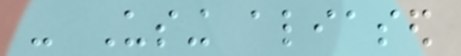- Using aliased
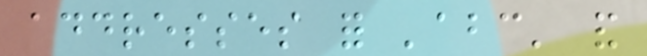addresses for 'abc' and
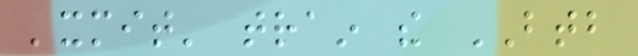'xmit' train the BTB
